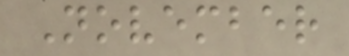November
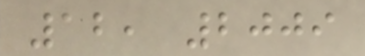12, 2009
